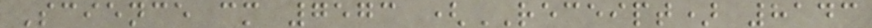Science cm 7573 (RECEIPT) 8143
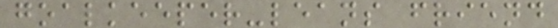goalkeeper-leans friend
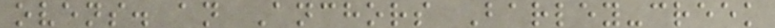ovens. an Anchors Barley-creek
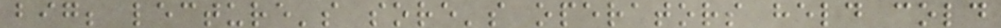big; lecture's sore's operators held cold
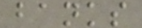banks
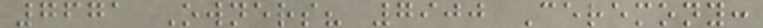7671 Owners? 7900 Ceremony:
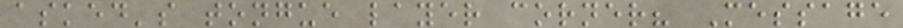asked's tongue layer corner? Message
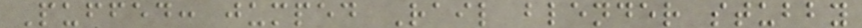Puffed: jumped Rail blender stubby
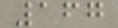167
